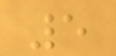5
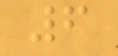6
